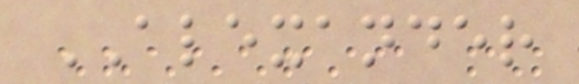ALEXANDER
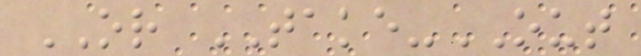OR TAKE-OUT
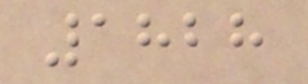1828
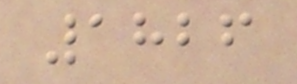1826
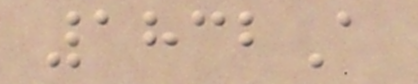1832A
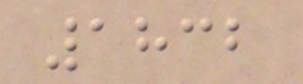1832
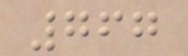767
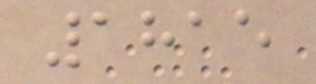1815
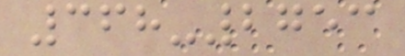368-2753
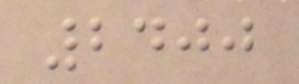2400
